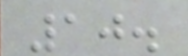10.
